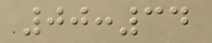00:34
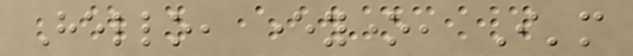Hello, everyone, I'm
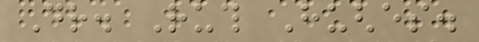Dr. Ruth Hughes.
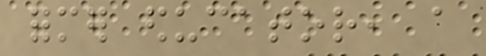former educator, a
